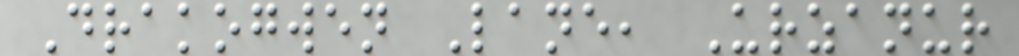Drakogwen Lane, Urzanur
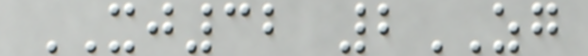XJ32 2ZG
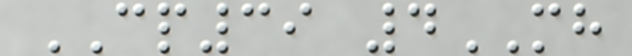CP39 4MH
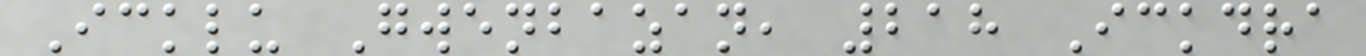Icklu Gwenbazan, 218 Ickdra
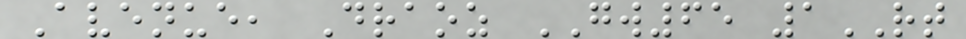Avenue, Draoz GW65 1RT
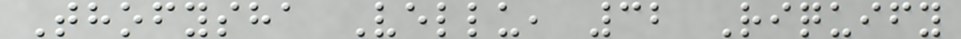Thofysha Vellu, 32 Riquify
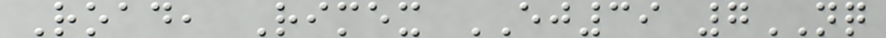Road, Rimex EJ39 7NQ
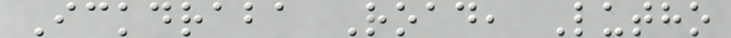Ickdraba Road, Lutho
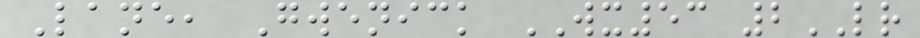Lane, Gwenick WX53 2LR
